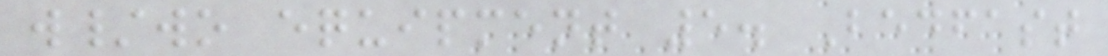w/wo equipment 5. Bedfast
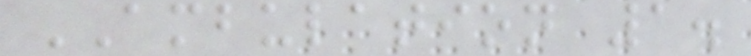AMBULATION 1.
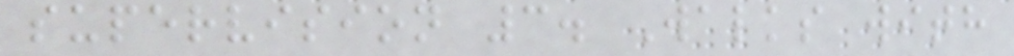supervision 3. Walks with
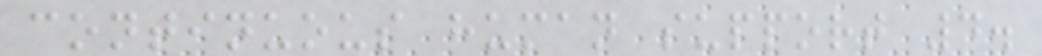continuous human support 4.
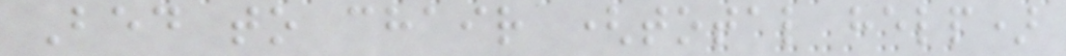Bed to chair (total help)
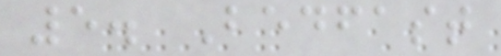5. Bedfast
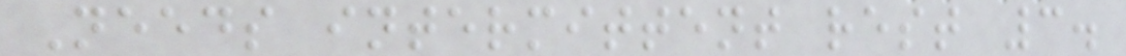Needs intermittent rest 3.
